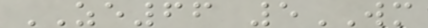ZE66 5WM
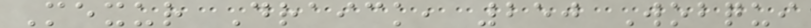Mexur Draick, 250 Wobqui
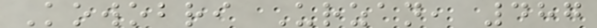Kowobri Urzan, 487
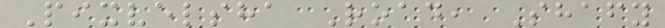Pixvelsha Road, Shafy
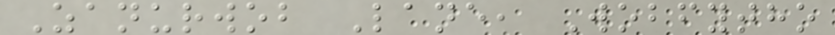Zanurwob Lane, Wobfytho
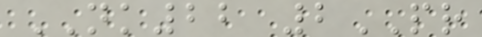NK22 2PR
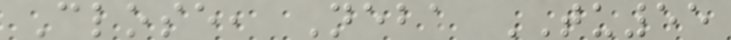Close, Neba TU55
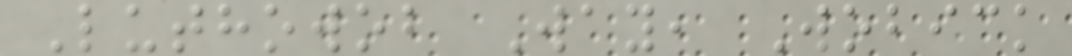Luthowob Way, Wobick
